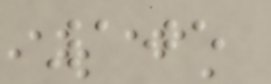105
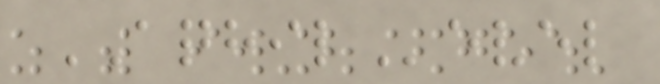AQHILevel
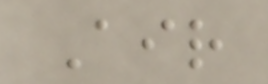Air
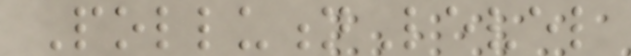PollutionLevel
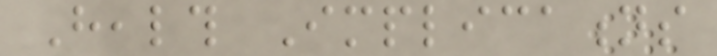Health Implications
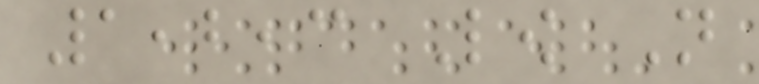1,2,3 Low Not
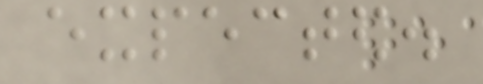expected.
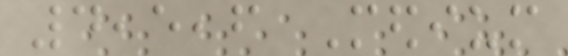4,5,6 Medium
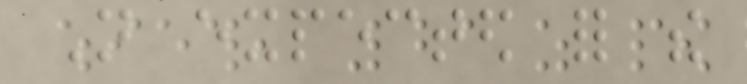Not expected for the
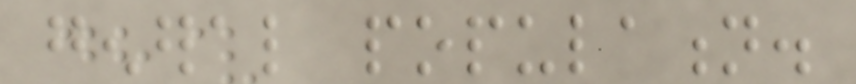general population.
